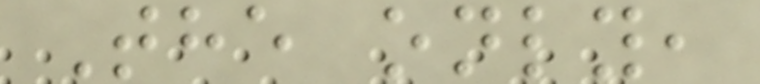The only,
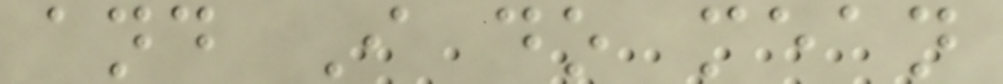and I do mean
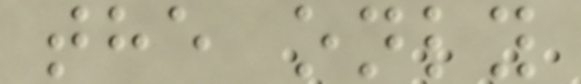the only
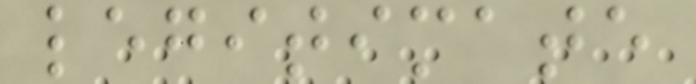legitimate
